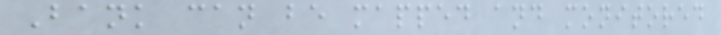Bank can be mapped and monitored
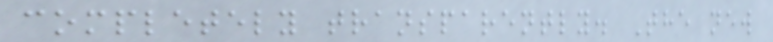completely transparently. The new
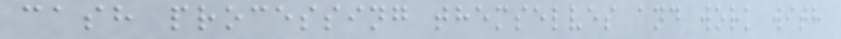cash processing themselves and work with
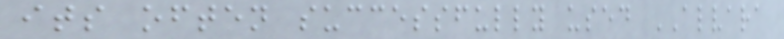its often successfully used ALVARA
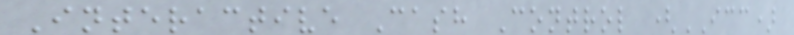Interactive Cash Control (ICC)
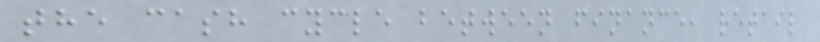the cash cycle between finance, retail
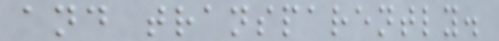and transparently.
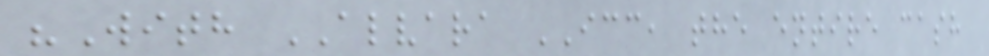"With ALVARA ICC, the entire cash
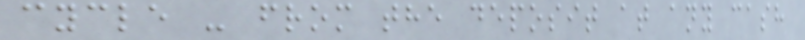cycle - from the deposit at any cash
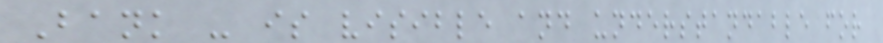Bank - is visible and understandable for
